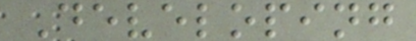Developing
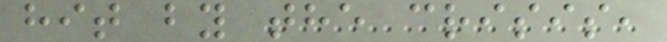hit by the crisis,
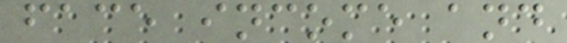face income and
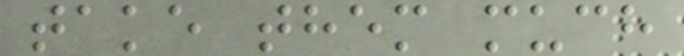take them much
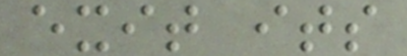exit its
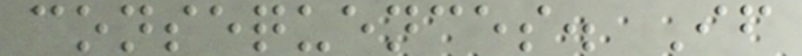consequences. If
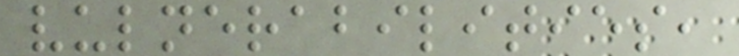vulnerabilities,
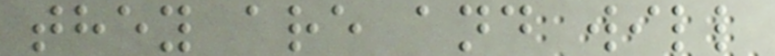they are and will
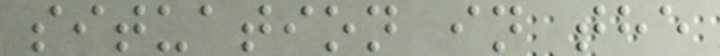situation in the
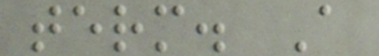term. A
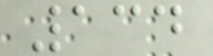134
